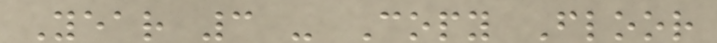Year 3 - Copy Floor
